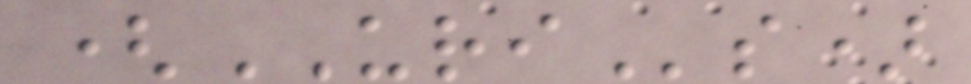(URIs)
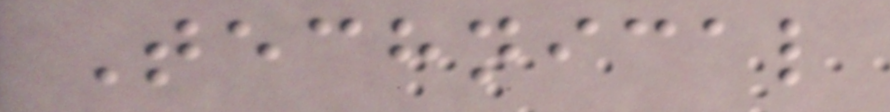Technical
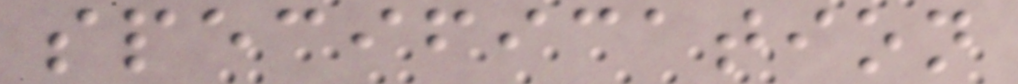specification
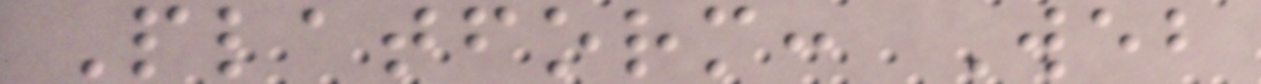Platform: Web
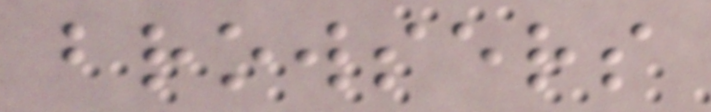browsers
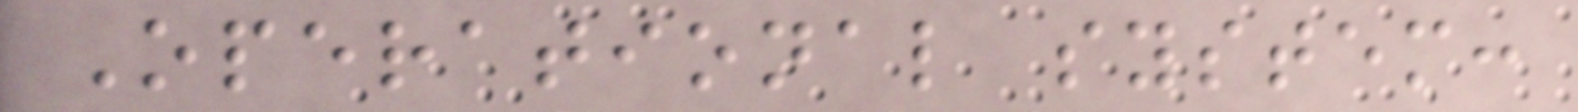Operational system:
